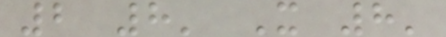2 8' X 8'
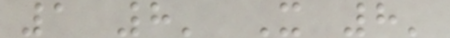1 8' X 8'
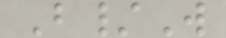B/W
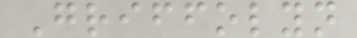Griffolyn
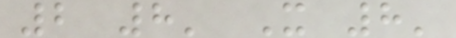2 8' X 8'
